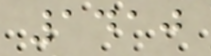1410
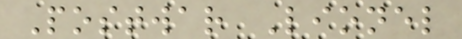Postwar Lionel
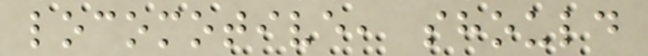locomotive, should
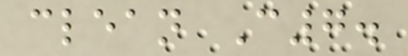clean C7.
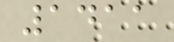1411
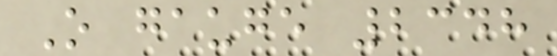O gauge 2348
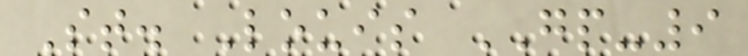St. Louis GP-9
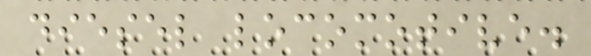diesel locomotive.
